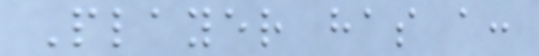Player has a:
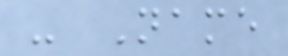- Name
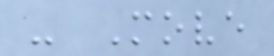- Move
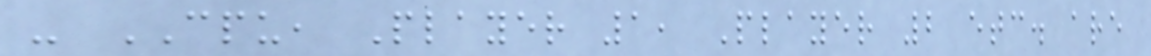- CPU, Player 1, Player 2 etc. are
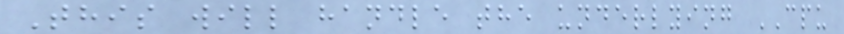This will handle the underlying CPU
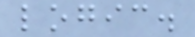logic.
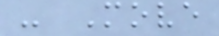- Move
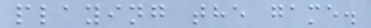playing the game.
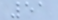51
